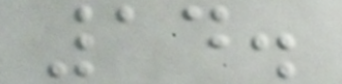14.
